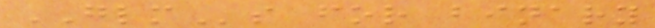GLMs for binary
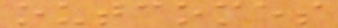outcomes
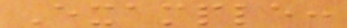Example:
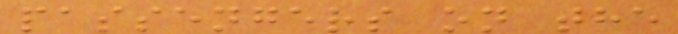passengers on the
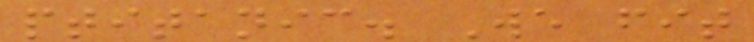ptitanic. We fit
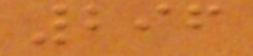296
